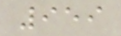959
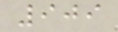909
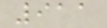911
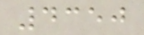4350
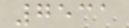7531
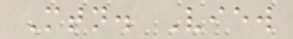Mtn. View
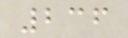236
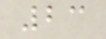23
